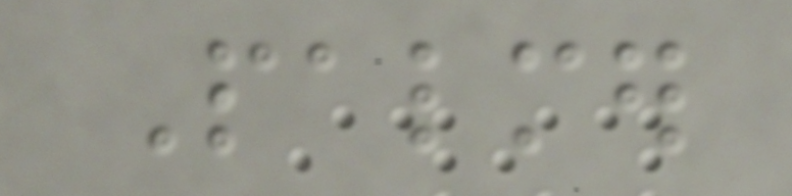Palmer
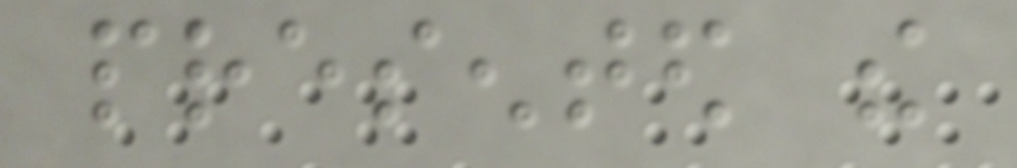presented the
